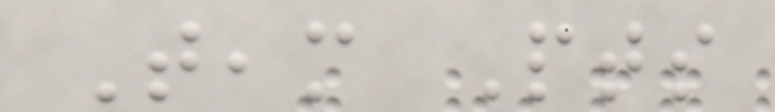Team Pts
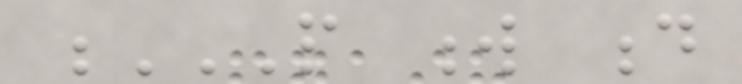P W D
